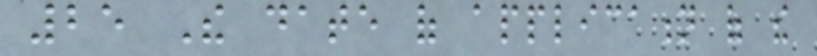25 The date of application of the
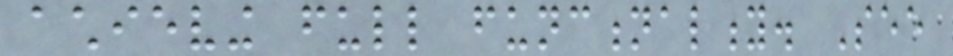achieving full functionality. See
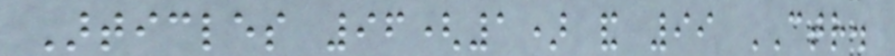Articles 96(1) and 99 CTR.
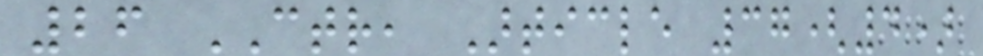26 CTR, Article 37(4)
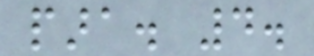para. 4.
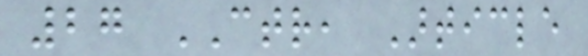27 CTR, Article
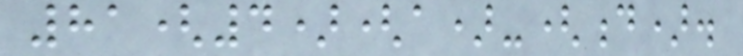81(4)(a)-(d).
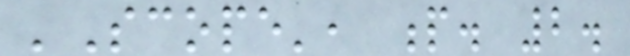'Scope', p. 2.
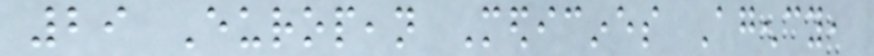29 European Medicines Agency,
